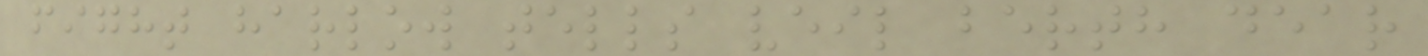fight harlow tells veil berth dear
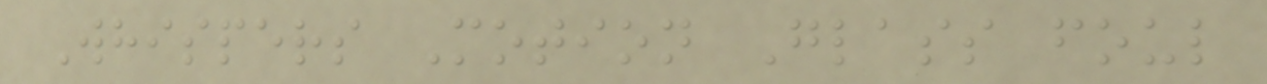Whispers Motion Glass foul
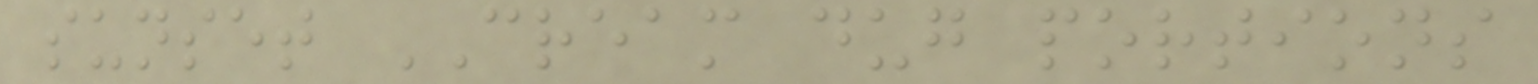sunset CREAM dug portions
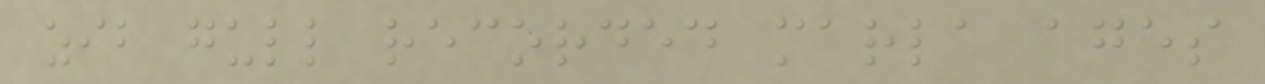zib gull recorded marla ages
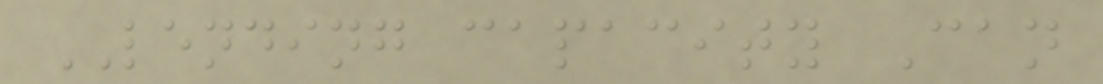LENDING capacity Can
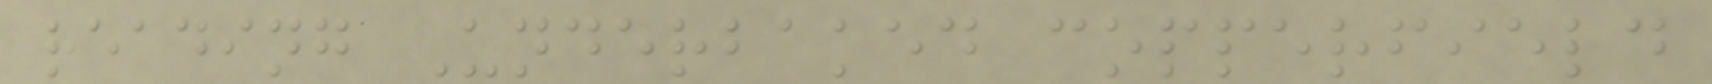reading Underbaked copperfield
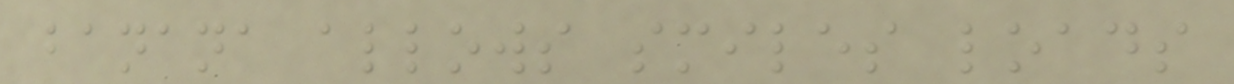banana allows smiles loads
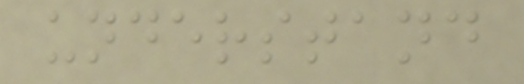understand
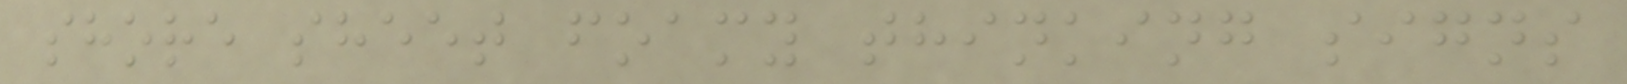shore sheet foamy thinking signs
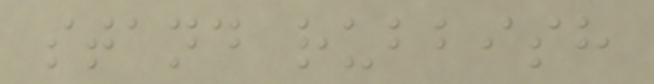stand rubbish
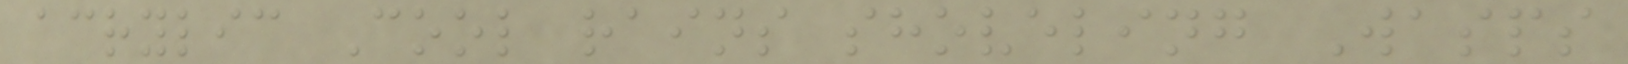acrylic Cool rains shoveling Wasps
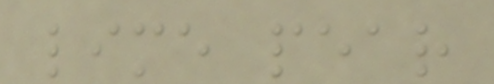lime pear
